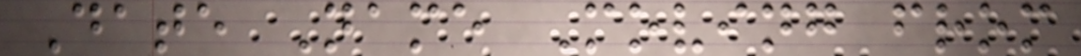Date Name Moving from
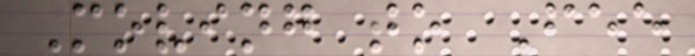Moving to Fee
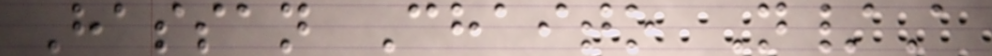Hassan Chaito N/A
